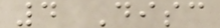4 Disc
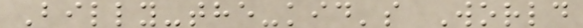Billy-the-kid's World
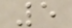5
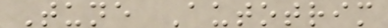Tune Autotrim
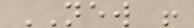NEW !
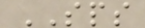SPS
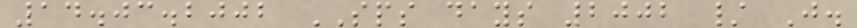14.03.2002 SPS days 2002 / J.
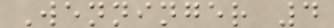Wenninger 4
